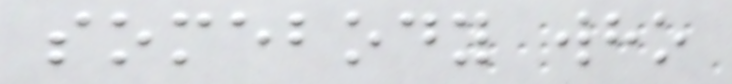somebody who
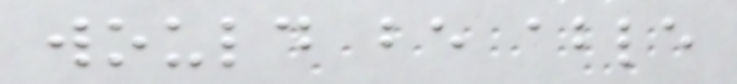would be able
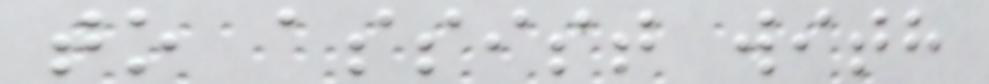to assist with
